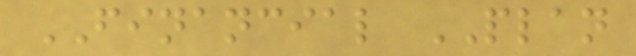FINANCIAL PLAN
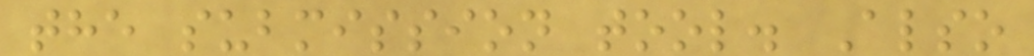the submission tool. Also
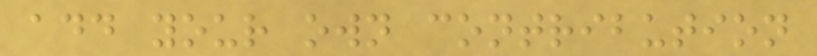add your own contribution
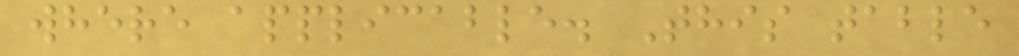where applicable. This table
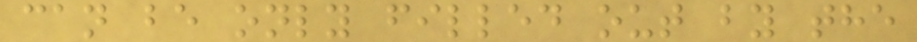can be only filled out by the
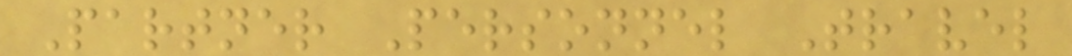Partner Personnel Travel
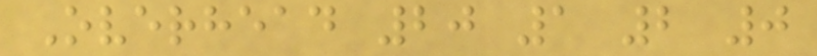Overhead 20 1 2 0
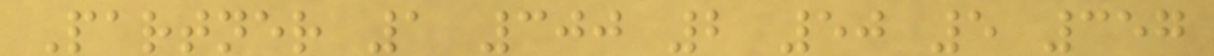Partner 1 300 2 50 5 357
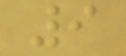9
